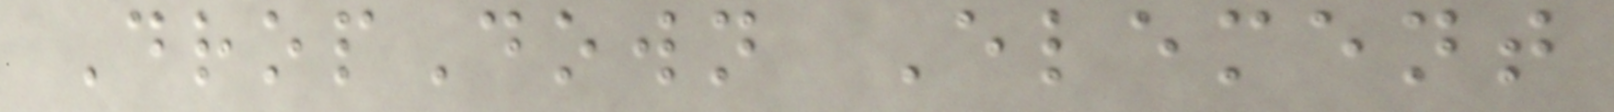DropDown Element
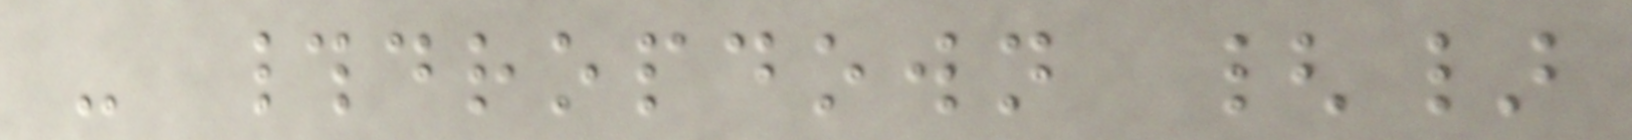- #dropdown {}
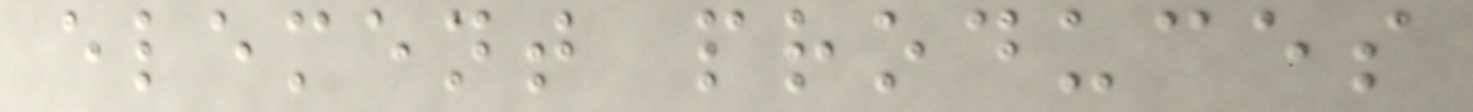element produces
